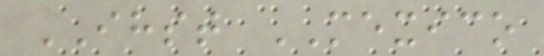IHST MEXICO
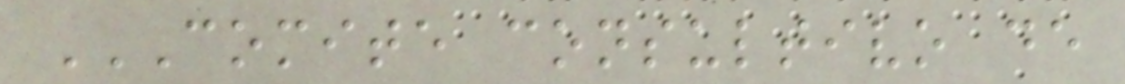COMITE CONSULTIVO DE
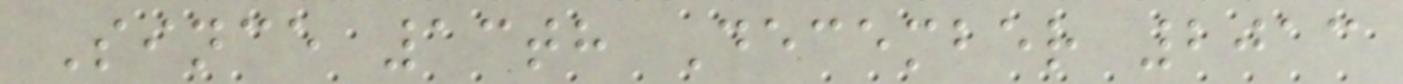Since 13th December 2013
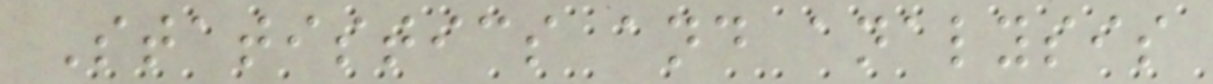Statistics and analysis
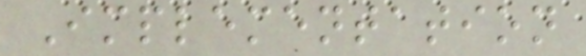Implementation
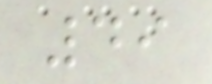49
